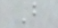B
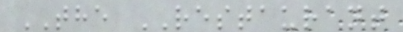THE RESTAURANT
